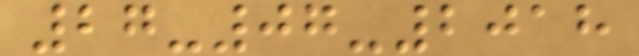27-07-2018
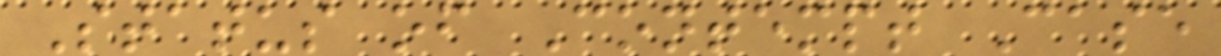Status of Contempt Case
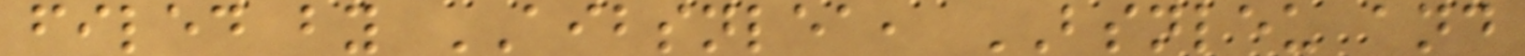filed by AIBSNLEA, BSNLEU and
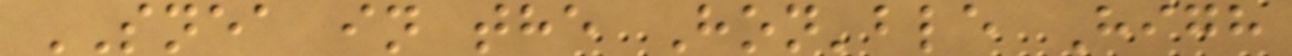SNEA in the Hon'ble High
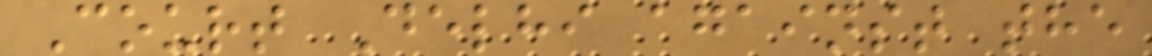Court Delhi against the
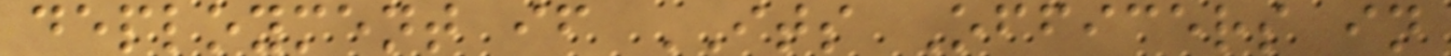deployment if ITS Officers in
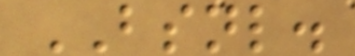BSNL.
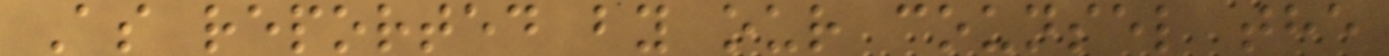As reported by our counsel the
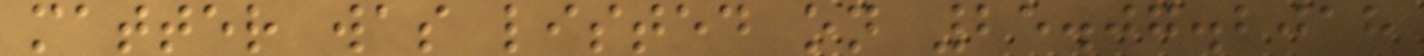matter was listed on 25.07.2018
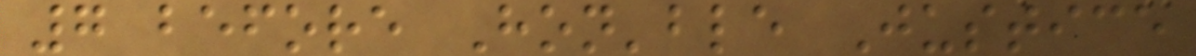7 before Hon'ble Justice
